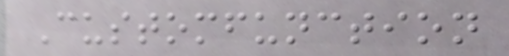Customfunction
